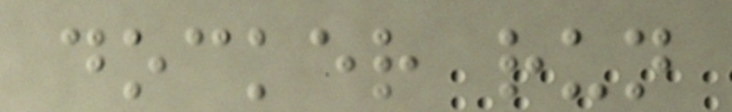docker run
